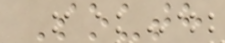South
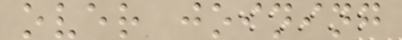over joining
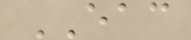EAC
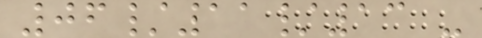06/11/13 -
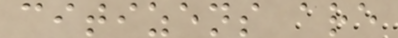citizens are
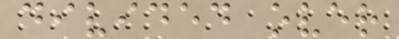divided over
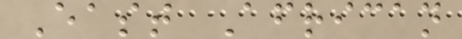East African
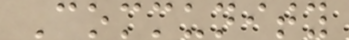Community
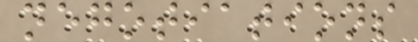negotiations
